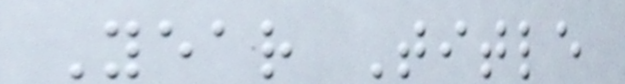Year Title
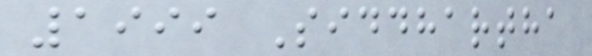1999 Siddhartha
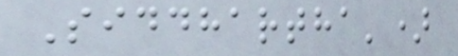Siddhartha')
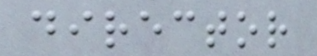director
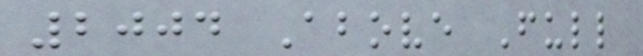2004 Above Full
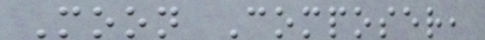Moon Composer,
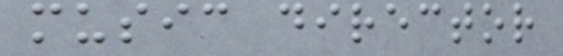music director
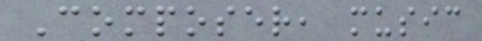Composer, music
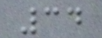34
